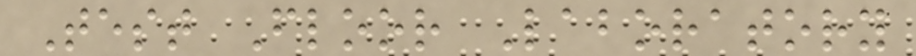Test Floor Laboratory
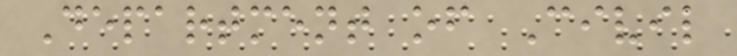Department of Civil
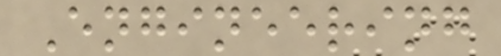Engineering
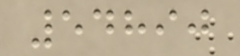54890
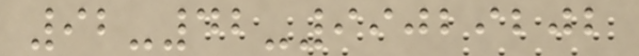92-42-99029202
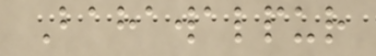Bahawalpur
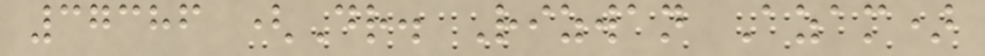37386 (Dr. Rizwan Azam)
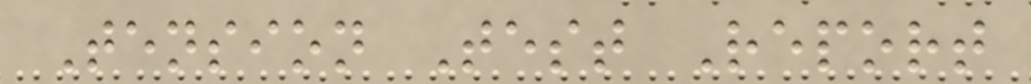Tension Test Report
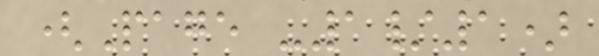(Page -1/1)
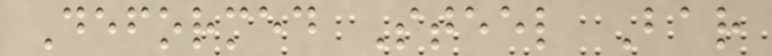Deformed Steel Bar
